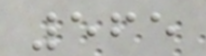565
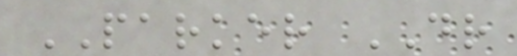PARKER DR
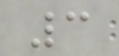3
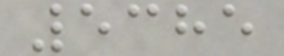5385
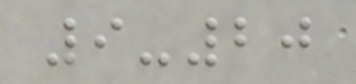9-20
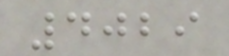4029
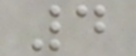4
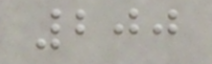200
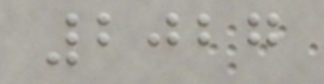2027
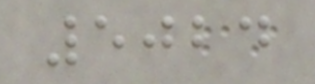5024
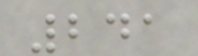241
